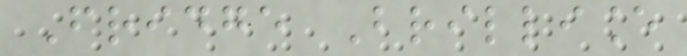Fridge Brilliance
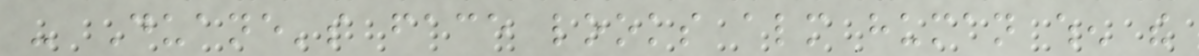- Duane's face looks almost human when the
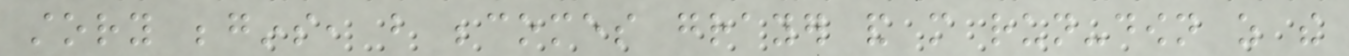story begins, but becomes grayer and more run-down as the
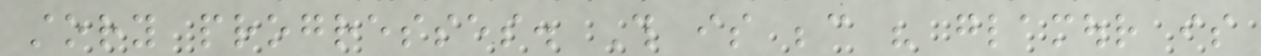story progresses. This is because his glamour is
